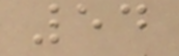54
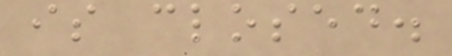is closed.
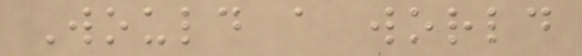Would a world
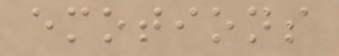emotions
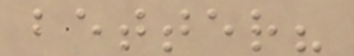better?
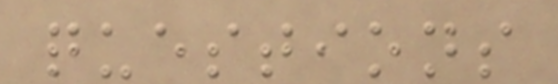questions
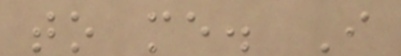to me. I
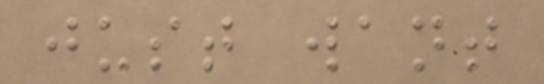just want
